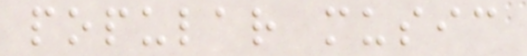popular music
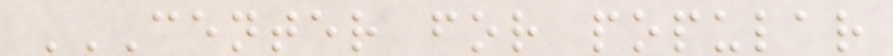CENTER FOR POPULAR
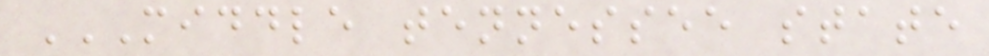MIDDLE TENNESSEE STATE
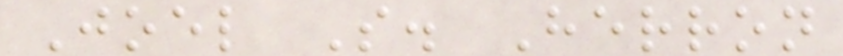Joel S. Herron
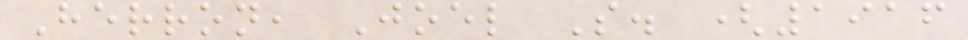Herron, Joel S. (1916
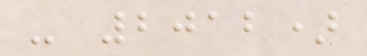- 2012)
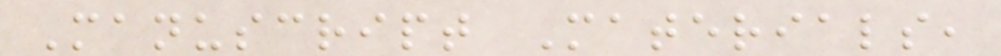Manuscript Materials,
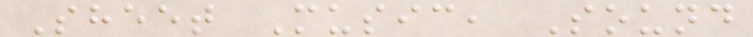Sheet Music, Sound
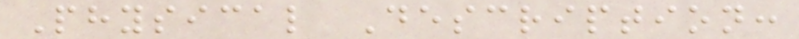Physical Description:
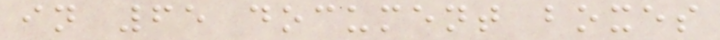in 65 document boxes
